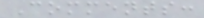Comments:
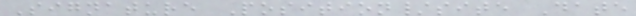Signature Position/site Date
